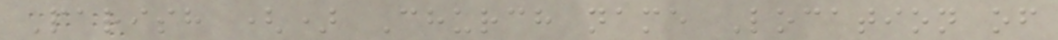Parish () Church name Location of
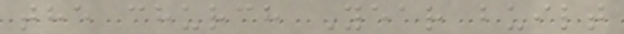the church Year built
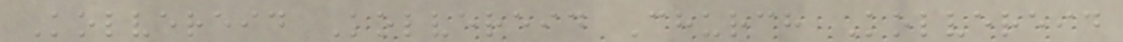Kolvereid Kolvereid Church Kolvereid
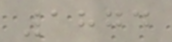1874
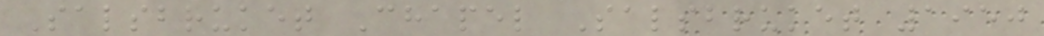Salsbruket Chapel Salsbruket 1950
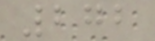272
